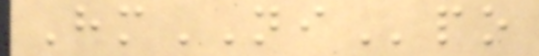HmNIpo
